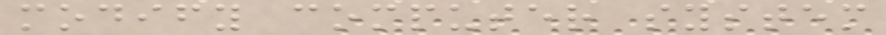modify computer system
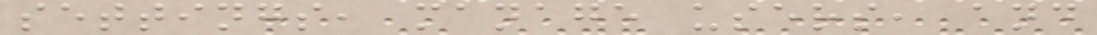settings, manage users, and
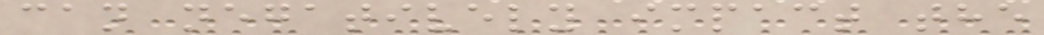can negatively impact the
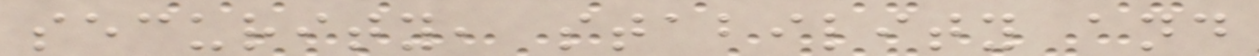security, stability and
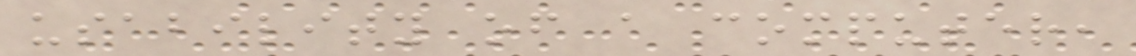usability of a computer,
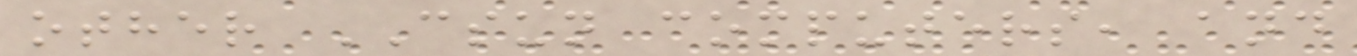other CSUN computers, and
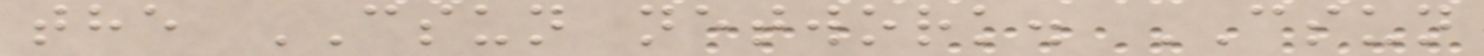the CSUN network. CSUN
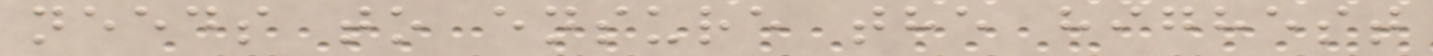needs to ensure the highest
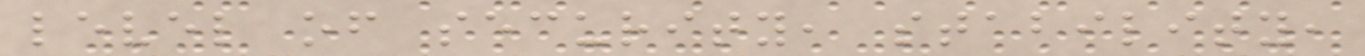level of security, stability,
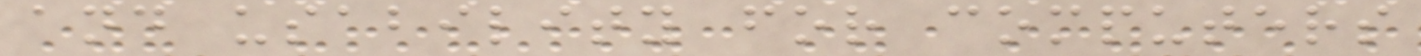and usability for computers
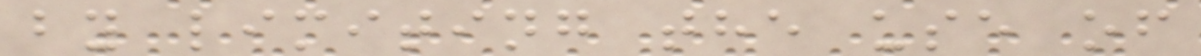by limiting the use of
